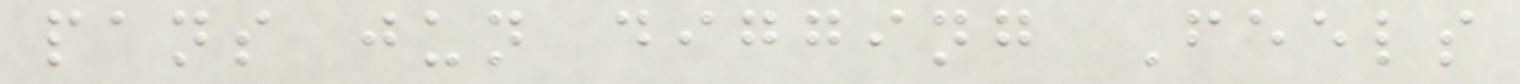pans jun digging Feels
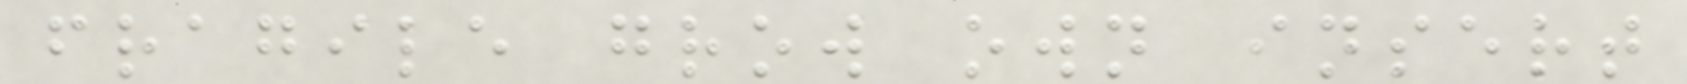fragile grow own insert
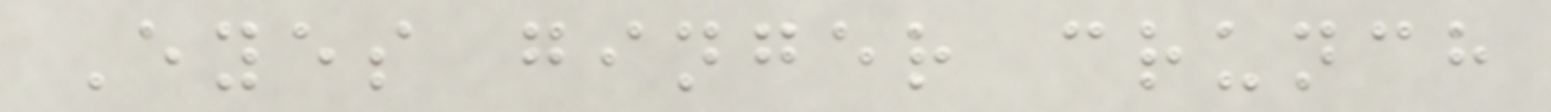Eyes ginger crunch
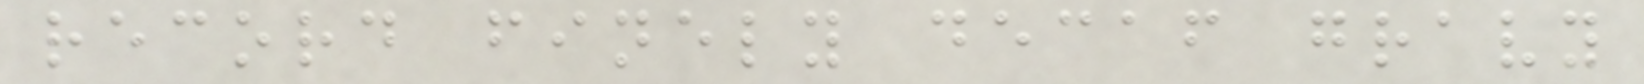record finely decaf gravy
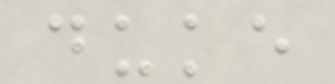duke
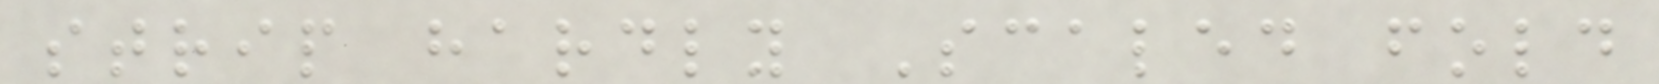strip hardly Scaled fold
